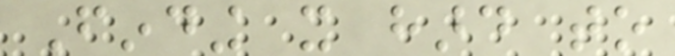Finding it hard to
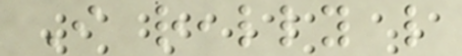I really like
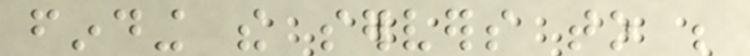finding the servers to be
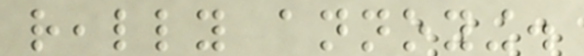really annoying.
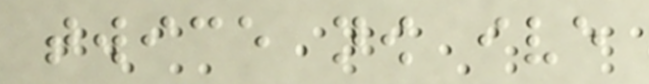twice now ive
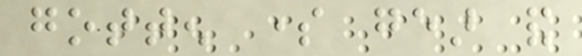gotten some gear and
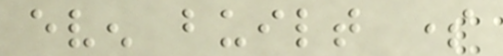even built some
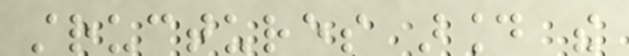structures around the
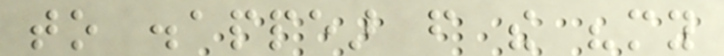to disappear from the "my
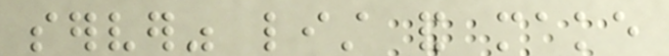server" list and make
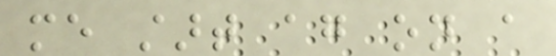me start again on a
